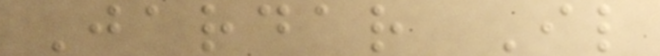Jardar Il
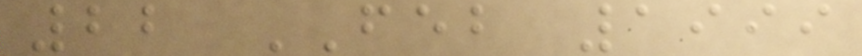22 FEB 1999
